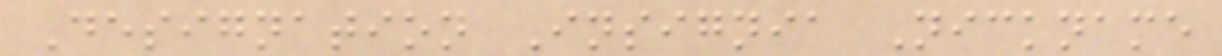Designation Insignia Nickname
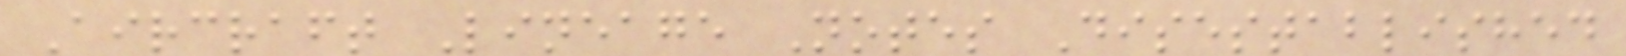Aircraft Lineage Notes Disestablished
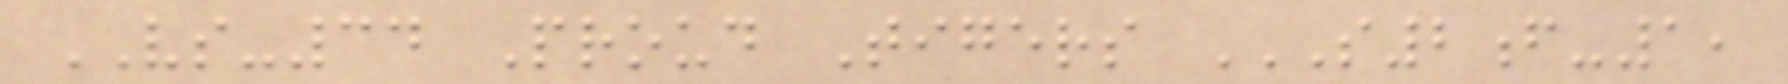VS-34 Proud Tigers S2F-1,
